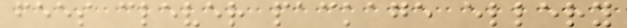fees clever package ellery
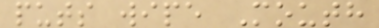puts wipe Mouth
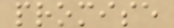promise
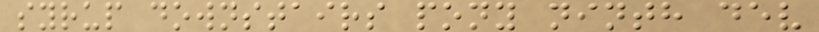syrup downstairs pony ninth dev
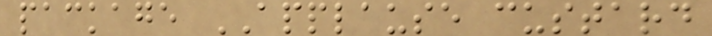package APPLAUSE custard
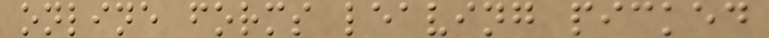online forms leaving picked
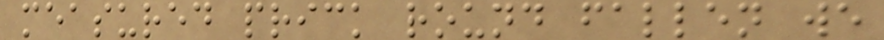measured prick round fallen we
